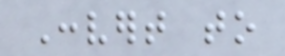Convert to
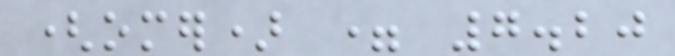(omer) = 7.20
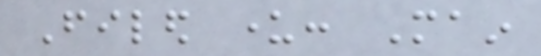Filed under: Main
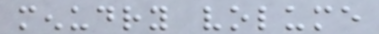menudry volume
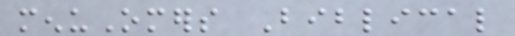menuOmers Biblical
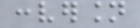conversion
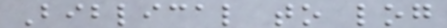Biblical to log
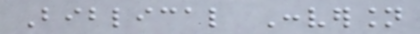Biblical Conversion
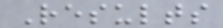Results
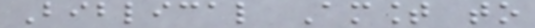Biblical Amount to
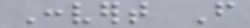Convert From
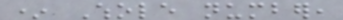* Whole number,
